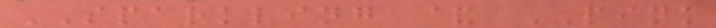SPARKLING & PINK
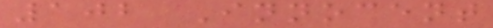102 Innocent
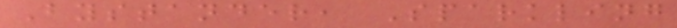Bystander, Sparkling
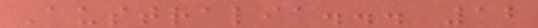Australia... 12
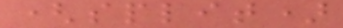(split)
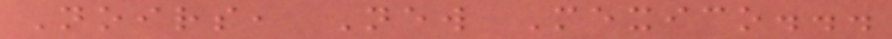Noirs, New Mexico...
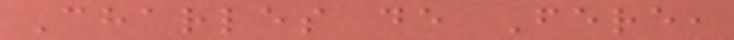Charles de Fere,
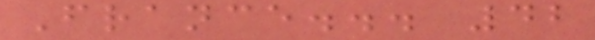France... 42
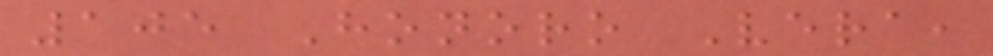105 Honoro Vera,
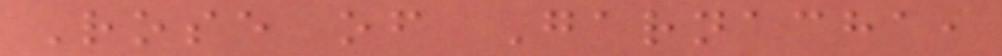Rose of Garnacha,
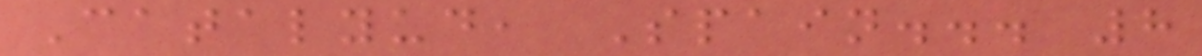Catalyud, Spain... 8
